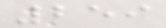259
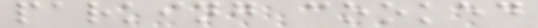parking cooked
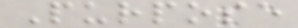Purpose
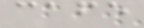cafe
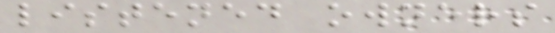listened owners
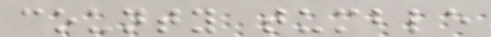county tumble
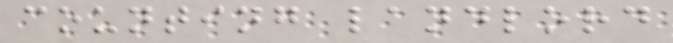counting landlord
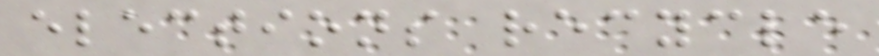elections recycle
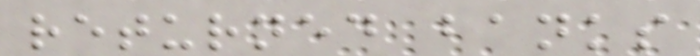returned banks
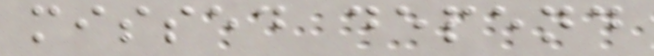missed depend
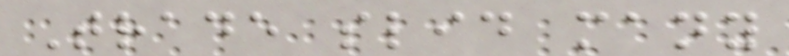Trade slid many
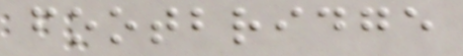footbridge
